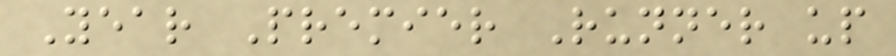Year Premier Runner up
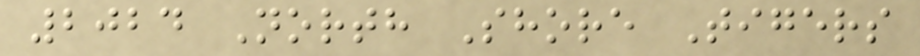2024 North Shore Tigers
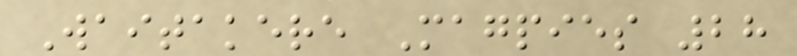Waitakere Magpies 28
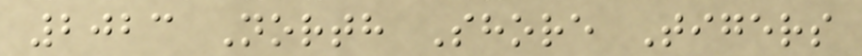2023 North Shore Tigers
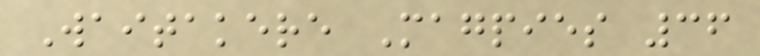Waitakere Magpies 36
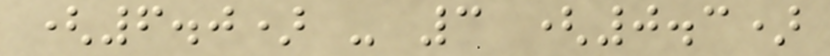(6.0) - 3 (0.3)
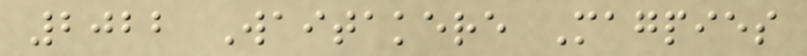2022 Waitakere Magpies
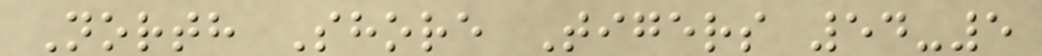North Shore Tigers 54-5
